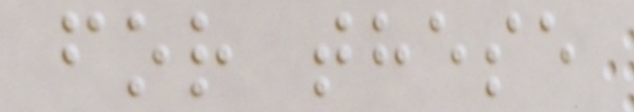for these
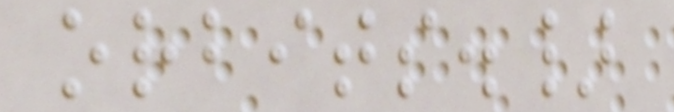orbits.}
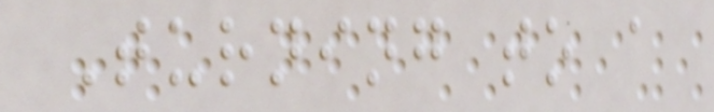Turning to a
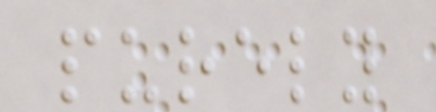purely
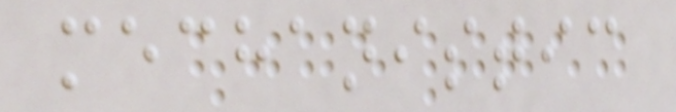mechanistic
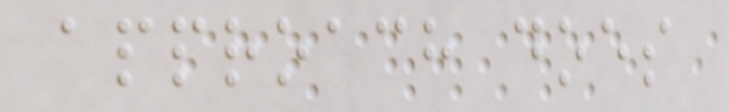approach does
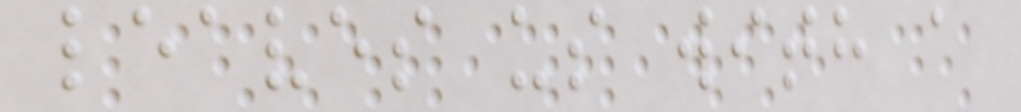leaves us with a
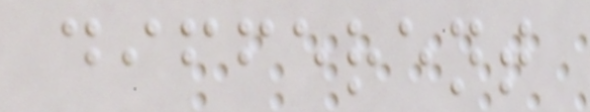different
